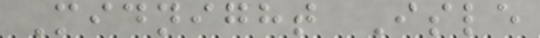Midnight Isle
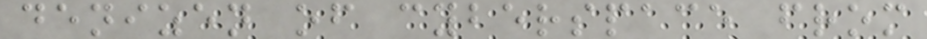denizen of cyberspace from
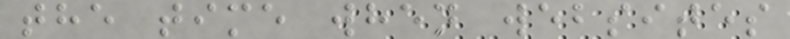the time when websites
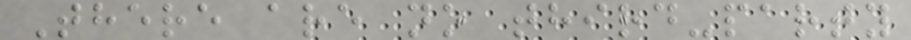There are no third-party
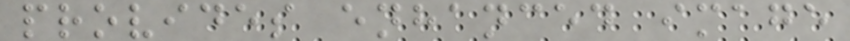provides enhanced image
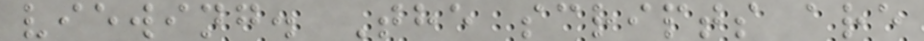viewing. The scripts are
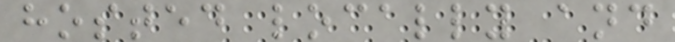hosted locally and
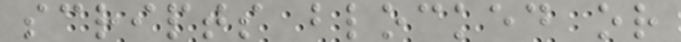scripts blocked or
